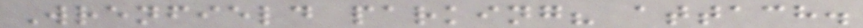Wrenfield parking? attach.
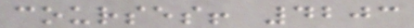courses! 4203
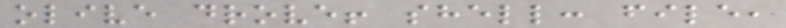olive drove! shell: file,
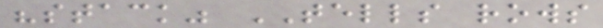"stack" TELLS rows
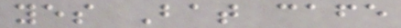yes Bat cafe
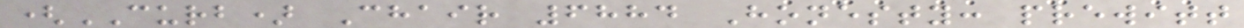(CURB) Chair 6884 Honesty: prewitt
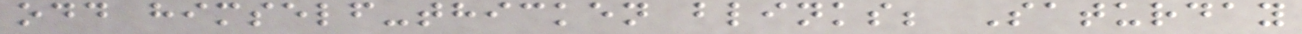odd himself-thicken blinks; Saturday
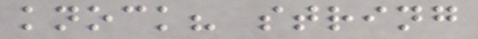knock? string
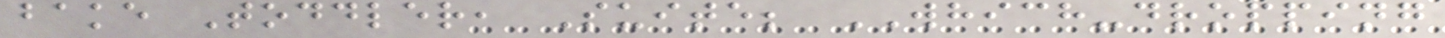bake Toddler, Suite; WHICH-dropping
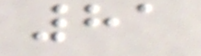81
